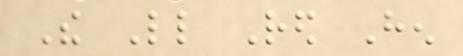The Little Red Hen
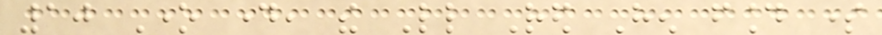10 One day, the Little Red Hen found some
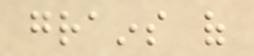grains of
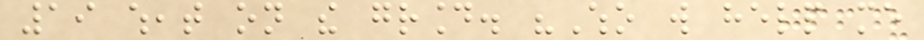19 wheat on the ground. "Who will help me
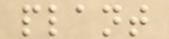plant
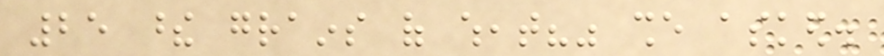25 these grains of wheat?" she asked.
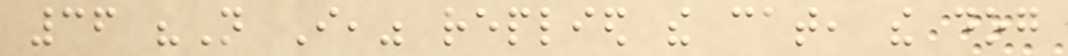36 "Not I," replied the cat, the dog
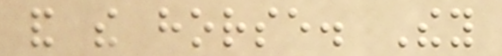and the horse. They
